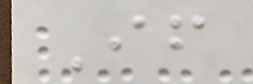If
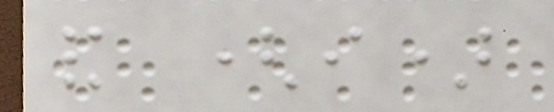and (i)
